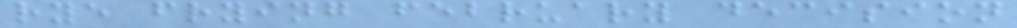rye frying february decision
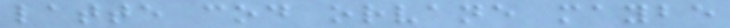latte cod orvane maybe
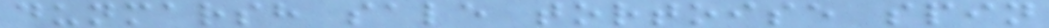dunmarsh sale tortoise spin
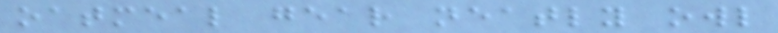oatmeal gear neatly owl
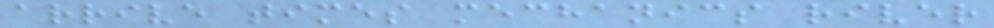arrive times mechanics river
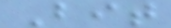Bit
